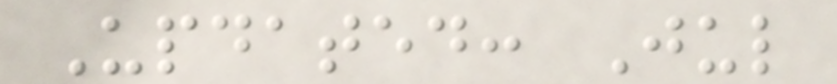Updated: Jul
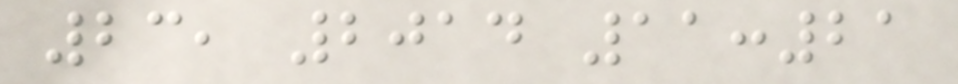23, 2014 11:21
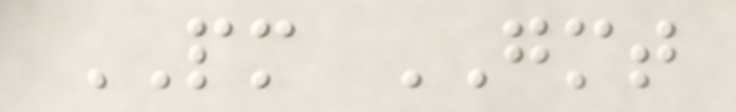PM GMT
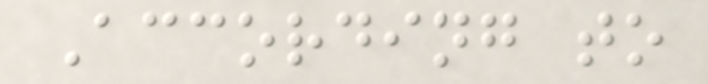According to
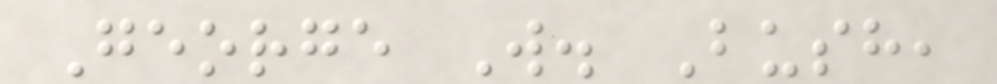George W. Bush,
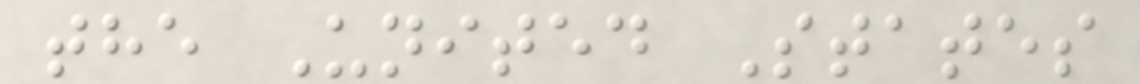the United States
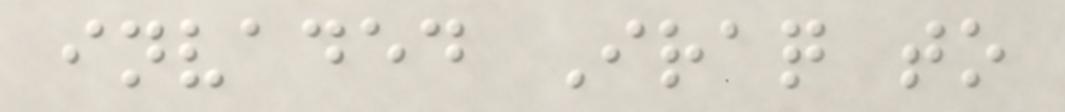invaded Iraq to
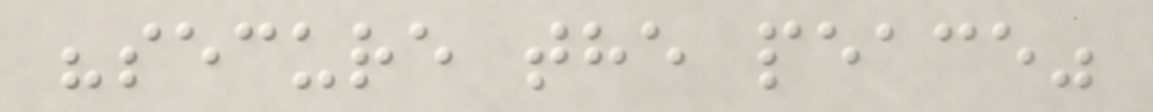"secure the peace"
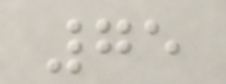75
